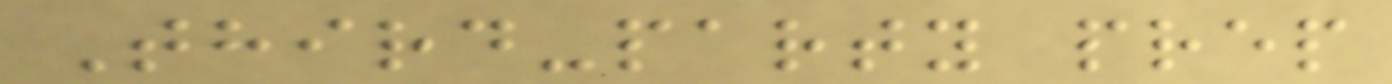Third-party prep
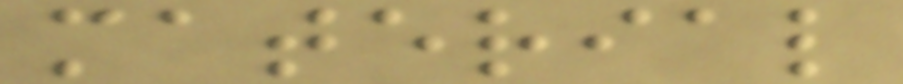material
